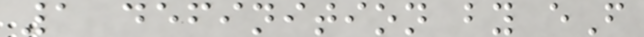1 definition by eF
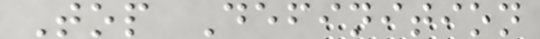Top Definition
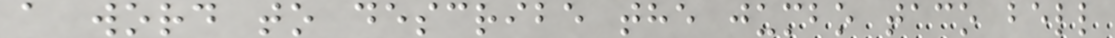a word to describe the jumbo taco bell
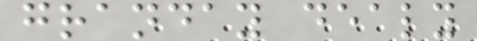granday dealy
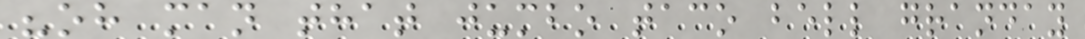"oh man that jumbo taco bell granday
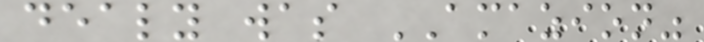dealy was AMAZION"
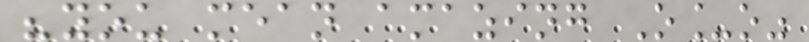"you mean amazing O_o"
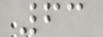63
